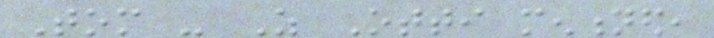Tom - As Otti mentioned,
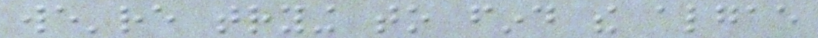we're trying to find the algae
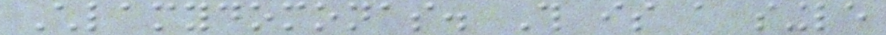Chlamydomonas. This is a single
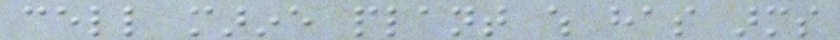cell marine plant which has arms
